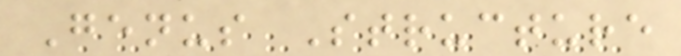Genus Structure
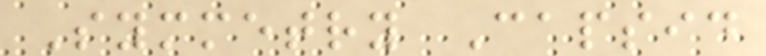Symmetry Capsid
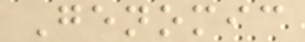Genomic
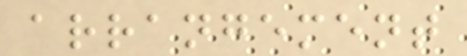arrangement
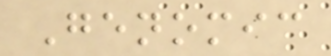Genomic
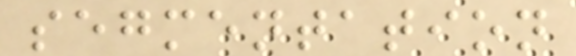segmentation
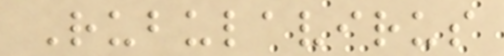Rubulavirus
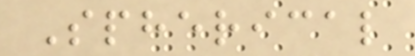Spherical
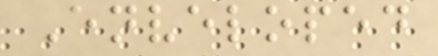Enveloped
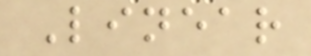Linear
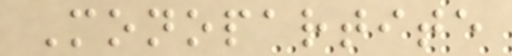Monopartite
